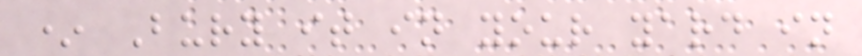* Bury it in your yard in
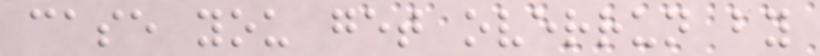case you get overrun by
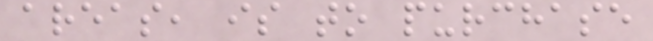areas, is to purchase
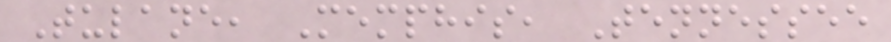Tulane, Memphis, Tennessee
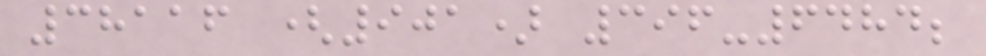38116 (901) 396-6484;
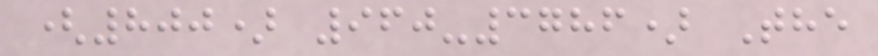(800) 960-3786) The
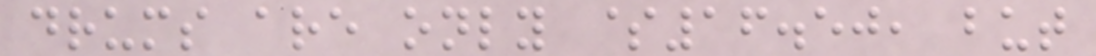drums are only $16.50, but
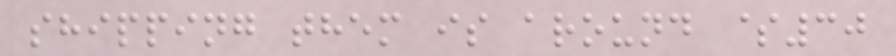shipping them is around $30
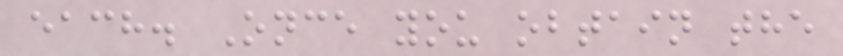each. Once you obtain the
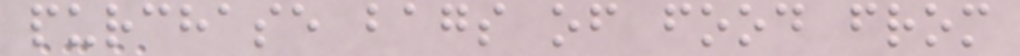purchase bags of food from
